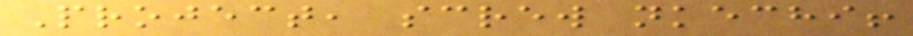Project, screw nkechi!
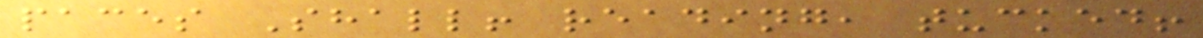paces Shall! reading, tucked!
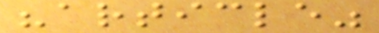"article"
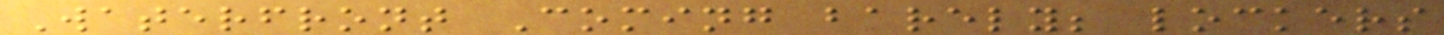Waterfront Coming barely; lockers
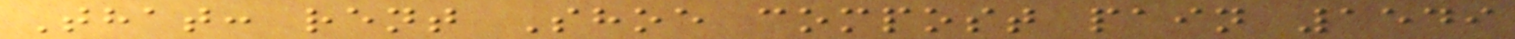That: rent Shoe compost pain 1549
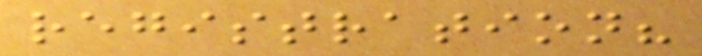registration?
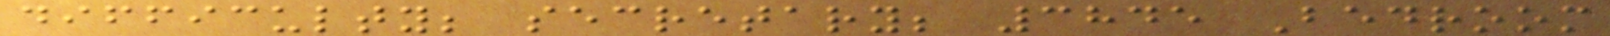difficulty; secretary; 3845 Bedroom
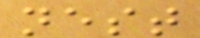nest
